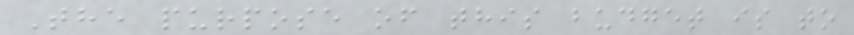The purpose of this budget is to
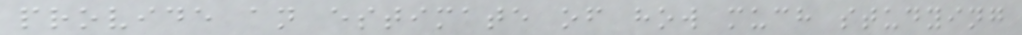provide an estimate of how much studying
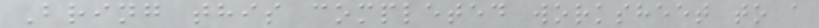Bring this completed worksheet to a
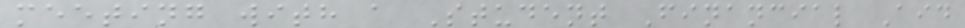meeting with a Student Financial Aid
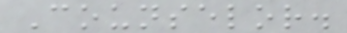Counselor.
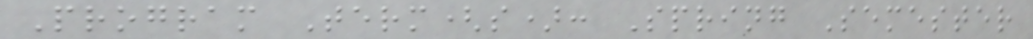Program Term(s): Spring Semester
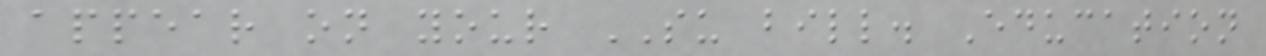appear on your SU bill. Education
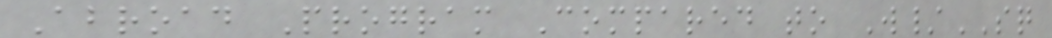Abroad Program Compared to W/SQ
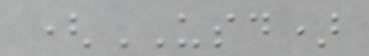(USD)
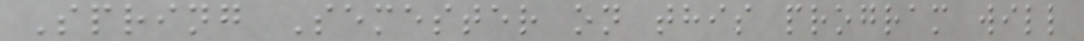Spring Semester on this program will
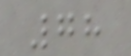78
